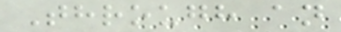Through an
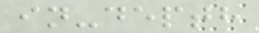in-depth
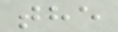the
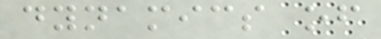dynamics of
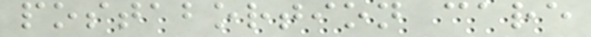postabortion care
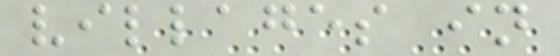villages in
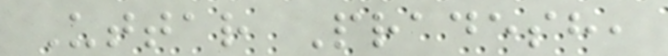Uttar Pradesh,
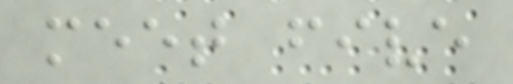meet five
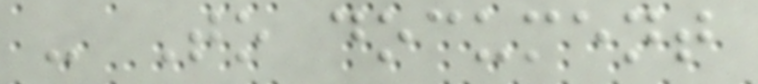- To document
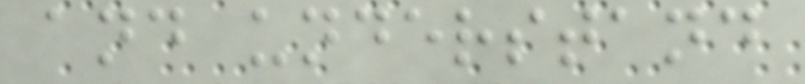and understand
